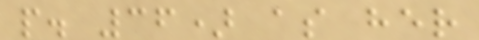p. 36) as her
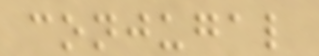conjugal
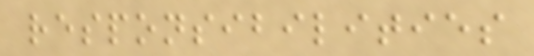responsibilities
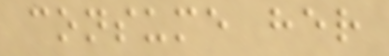consume her
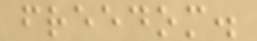freedom.
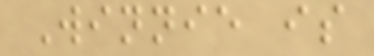Winnie is
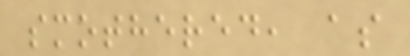smothered, as
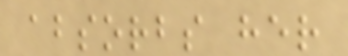absorbs her
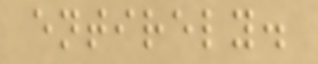entirely.
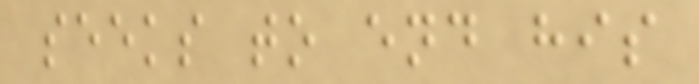seeks to end his
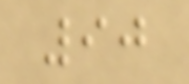90
